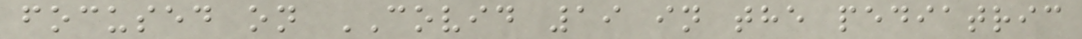focused on COVID 19 in the pediatric
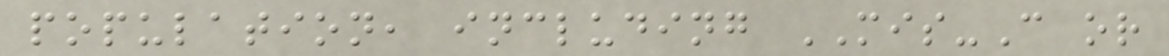population, including MIS-C or
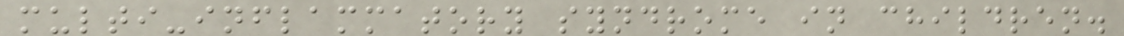multi-inflammatory syndrome in children.
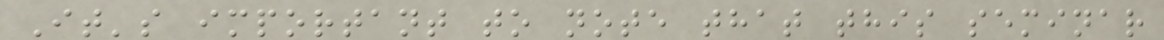It's important to note that this seminar
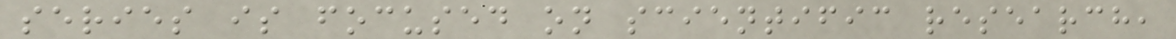series is focused on scientific research,
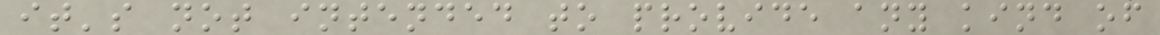it's not intended to provide any kind of
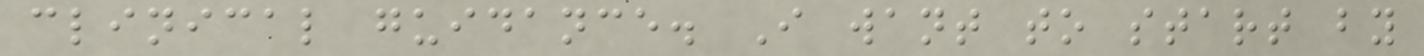clinical guidance. I want to start by
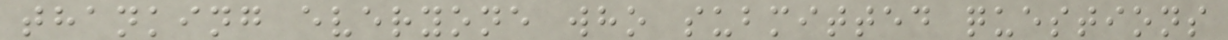thanking everyone who submitted questions
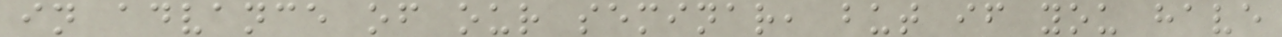in advance of our seminar, but if you have
